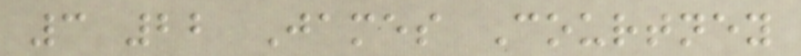3 22 James Courtney
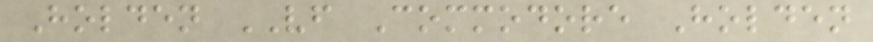Holden VF Commodore Holden
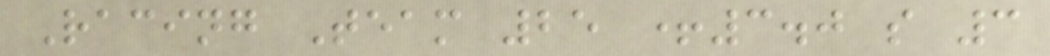Racing Team 25 +3.0 s 3
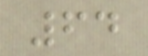64
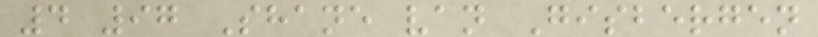4 97 Shane van Gisbergen
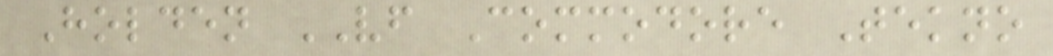Holden VF Commodore Tekno
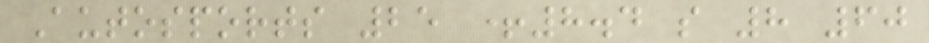Autosports 25 +8.4 s 8 60
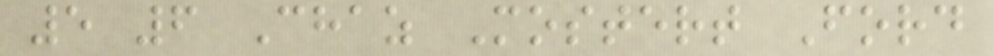5 6 Chaz Mostert Ford
